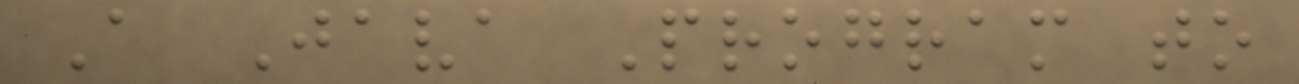A Java Program to
